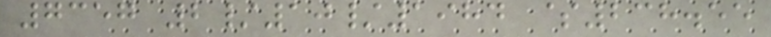7357 2/10/1984 $238.55
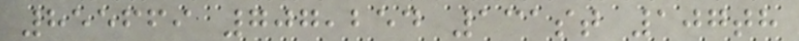855669 707,254 131st 107th
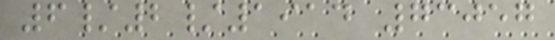6/2/1914 73057
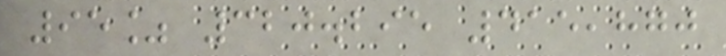95% 320.295 415,870
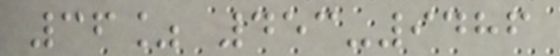36% 453-9486
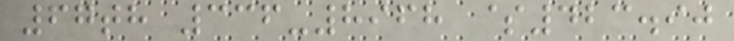67th 336-8968 $423.90
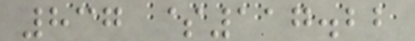837 $117.22
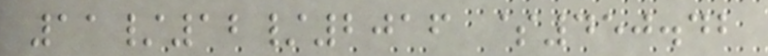11/12/2016 $450.42
